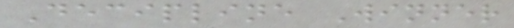Decipline Winner
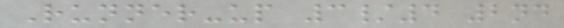Runner-up 3/4 2nd
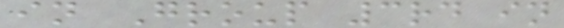in Group 3rd in
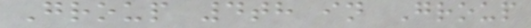Group 4th in Group
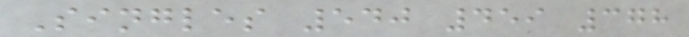Singles 540 459 378
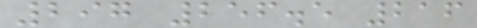297 256.5 216
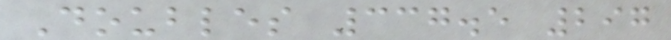Doubles 337.5 297
